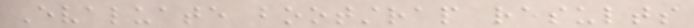Evaluate bootstrap results
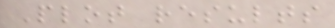Plot results
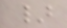}
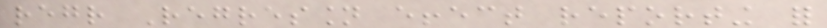regr Regression effect reporting for
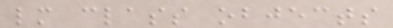lm class objects
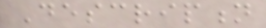Description
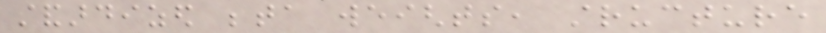standardized beta weights, structure
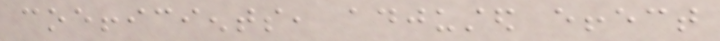coefficients, adjusted effect
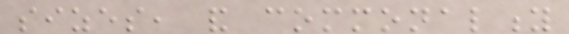sizes, and commonality
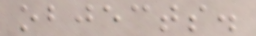objects.
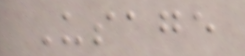Usage
